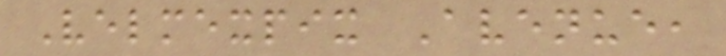Velmexpix Avenue,
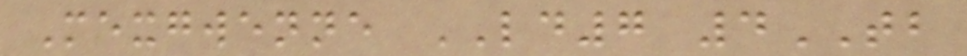Mexgwenne LD7 4TB
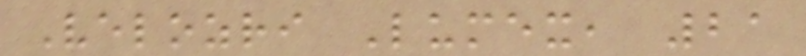Velozri Lumex, 21
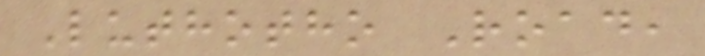Luthotho Road,
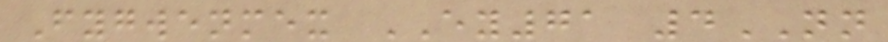Fygwenmex EY71 4NN
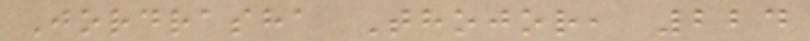Jordrasha Thojor, 224
